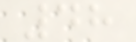48
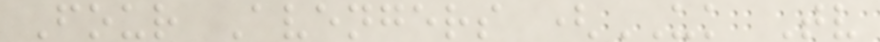Four Avengers (UK Tv
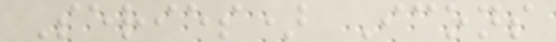Series) Icons
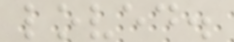loved.
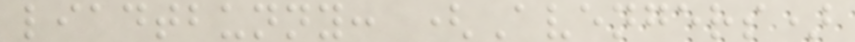liadtbunny: (Avengers)
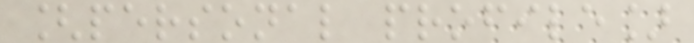[personal profile]
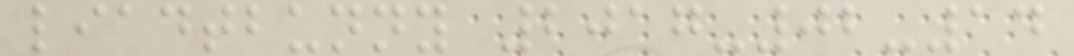liadtbunny 2017-02-14
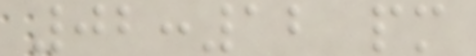02:12 pm
